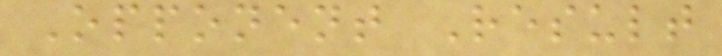Opponent Result
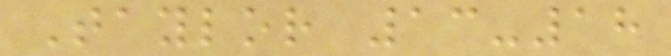Taylor 13-18
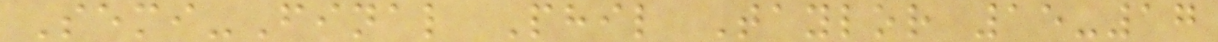Semi-Final Phil Taylor 15-17
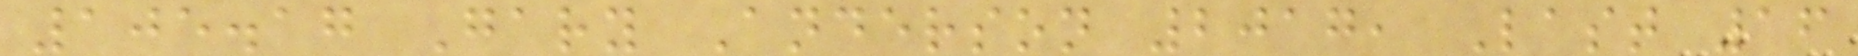105.17 Gary Anderson 2017, Last 16
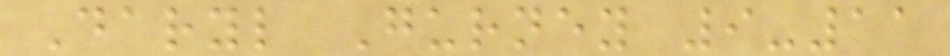Daryl Gurney 9-11
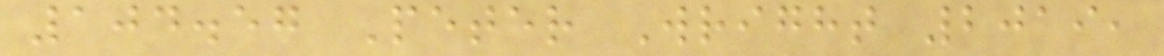104.57 Peter Wright 2019,
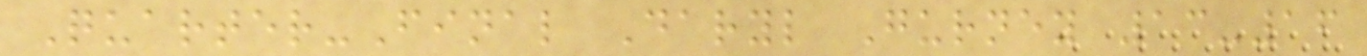Quarter-Final Daryl Gurney 13-16
